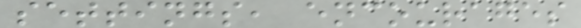settings, encourages
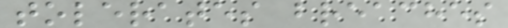tolerates breaches
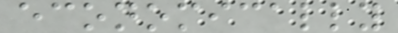economically
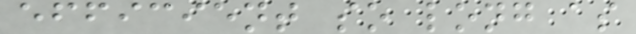efficient so long as
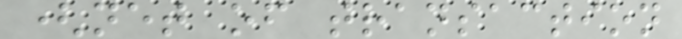(net of transaction
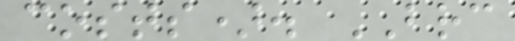costs). BRC
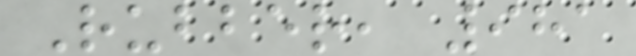Rubber, 981
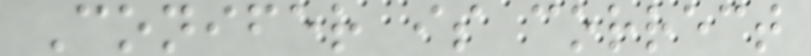Conifer is correct
